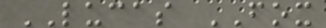LUCAS FOX
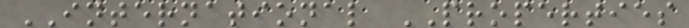INTERNATIONAL PROPERTIES
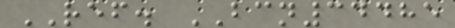REF. BCN34485
